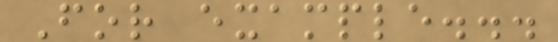For example...
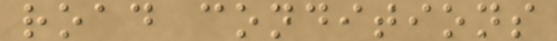road conditions
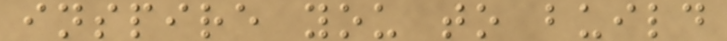inspire you to build
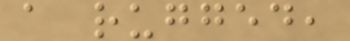a rugged,
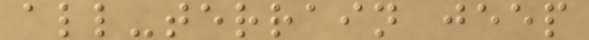all-terrain jeep
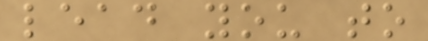lead you to
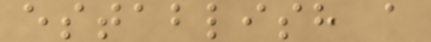establish a
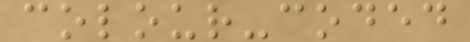colour-coded
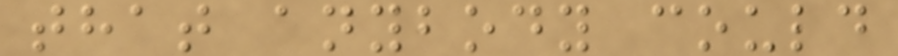that anybody could
